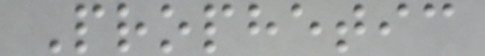Prophetic
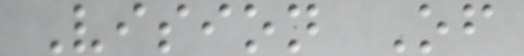Vision Of
